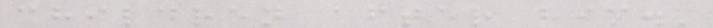children after him.'
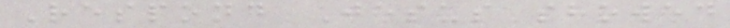Respond Jesus showed
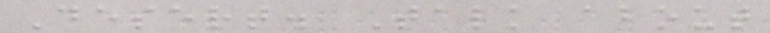Desert. Talk about
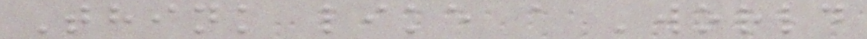Think like a 'world
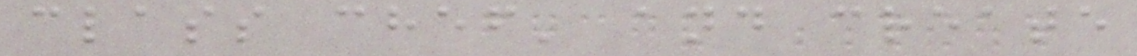class chef' and create
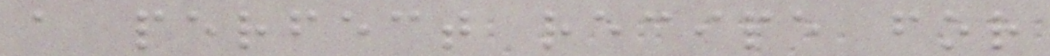a perfect recipe for
